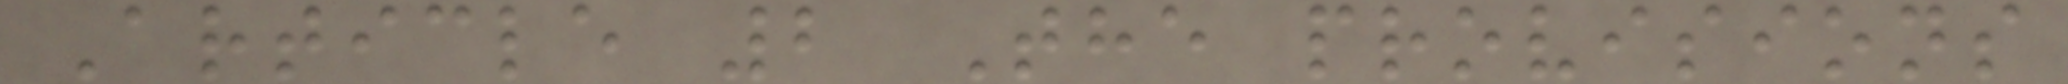Article 2 The provisions
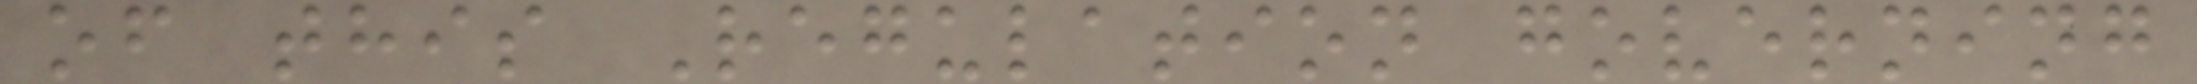of this Regulation governing
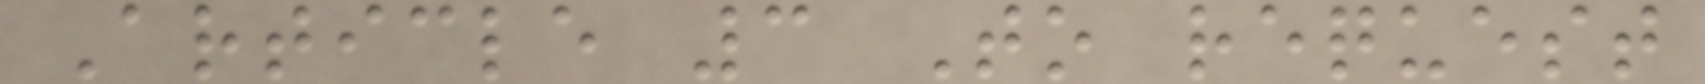Article 3 To request
